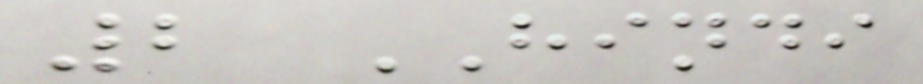2 HINDI
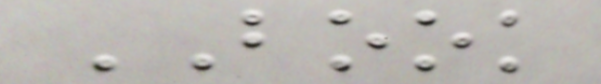BOOK
